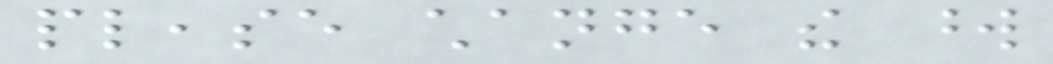please change the word
